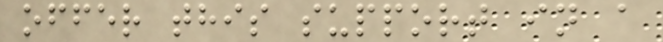offer this support in a
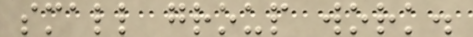small group work.
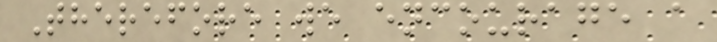Therefore we encourage a
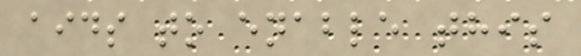aids to enable this
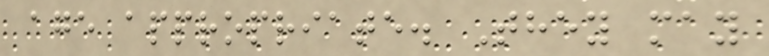age appropriate. They may
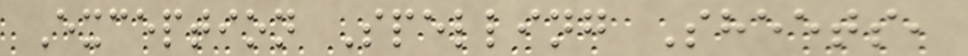Exception Spelling Sheets,
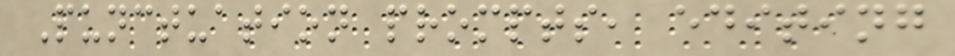Punctuation prompts, editing
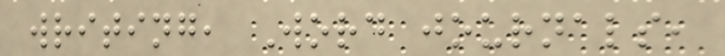writing, Word journals,
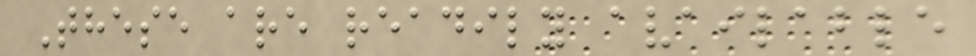These are readily available
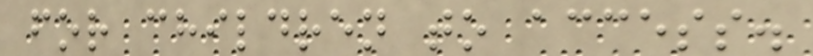for children to access.
